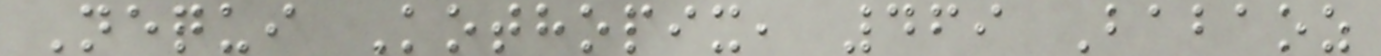Nequi Kothopix, 469 Babaoz
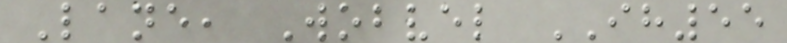Lane, Wobvel IH55
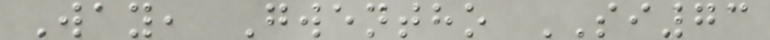Way, Gwentho SI73
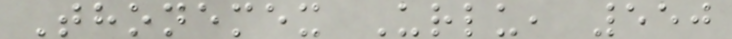Thonemex Urlu, 550
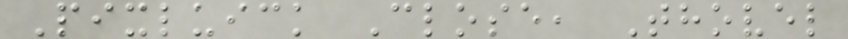Pixluick Close, Thovel
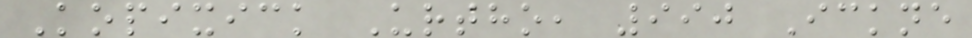Kopixick Urtho, 990 Ickne
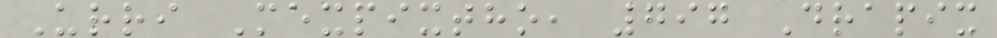Urri Mexpixtho, 797 Drapix
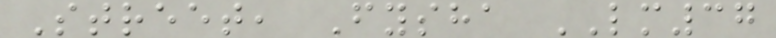Street, Fysha LM37
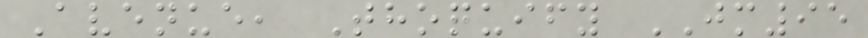Avenue, Thoquify JM95
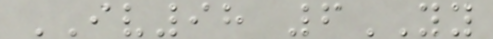IV98 6YY
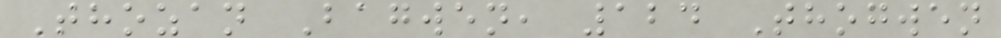Thozan Bagwen, 124 Thogwen
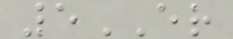5ER
